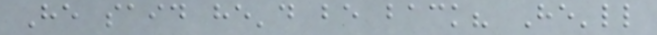He said he'd be back? He'll
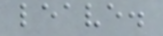leave.
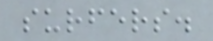surfers.
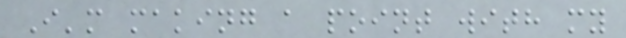I'm making a point with my
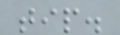tip.
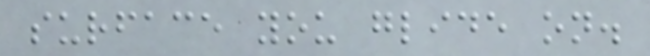surface you glide on.
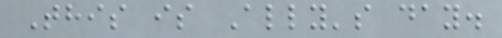This is Ally's day.
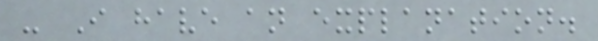- I have an explanation.
